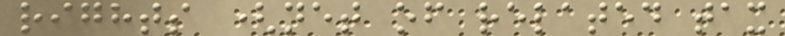rights (net of related tax
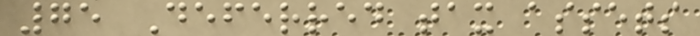75 Deferred tax assets
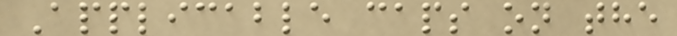Applicable caps on the
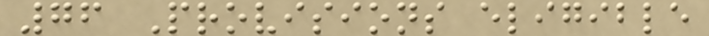76 Provisions eligible
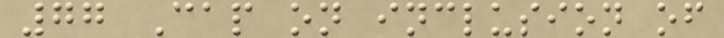77 Cap on inclusion of
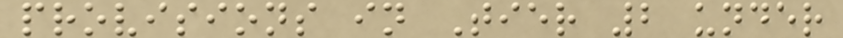provisions in Tier 2 under
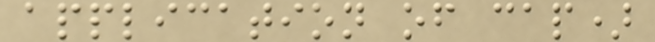application of cap)
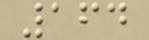164
